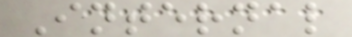Internal
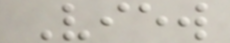View
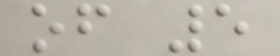of 5
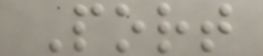Port
